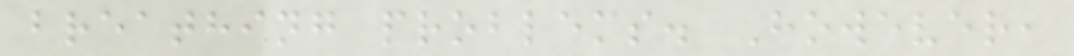breathing problems. However,
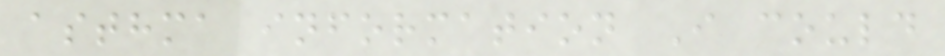asthma information I could
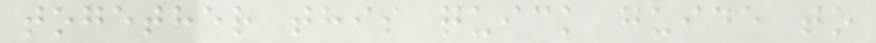together this quick guide to
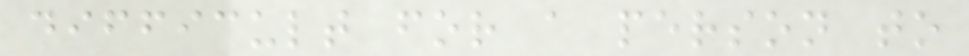difficult for a person to
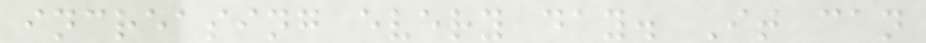increasing every day. It can
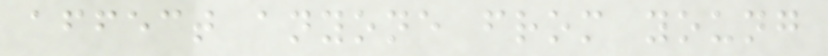affect anyone from young
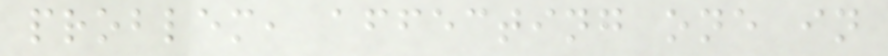problem, affecting one in
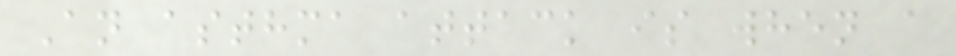An asthma attack is when a
